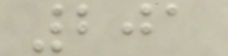201
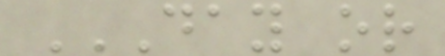DAY OR
